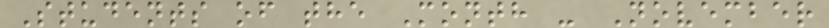Students of the Month - November
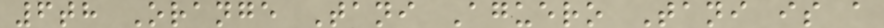6th Orange Tani Aguero Tani is a
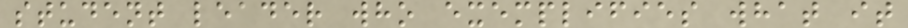student leader who exemplifies what it
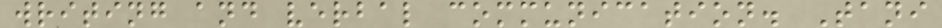writing and verbal communication. Tani
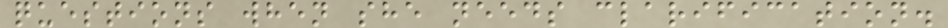questions when she needs clarification.
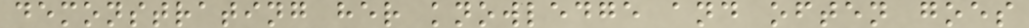demonstrating her knowledge and often goes
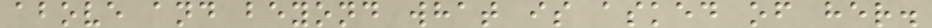above and beyond what is asked of her.
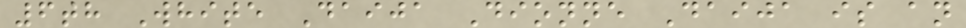6th White Daija Dionne Daija is an
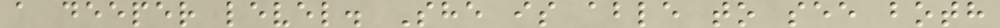a deeper level. She is able to see both
